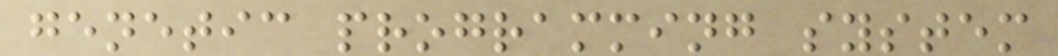genetic programming system
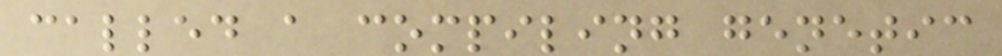called a compiling genetic
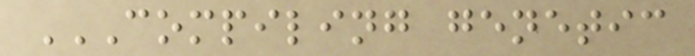COMPILING GENETIC
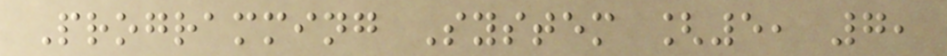Programming System [5, 7,
